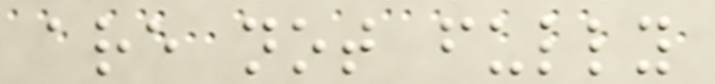are not fully
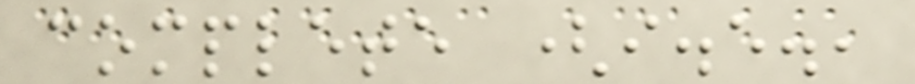complete (i.e.,
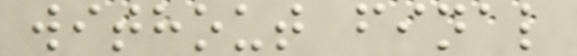without final
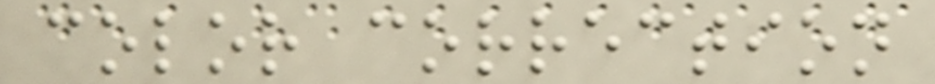color correction
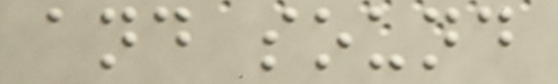and sound
